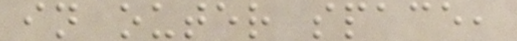in outer space,
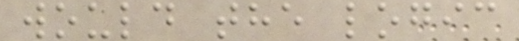would the logic
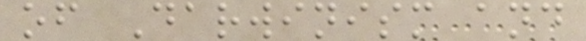of Darwinism and
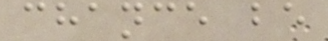chance be
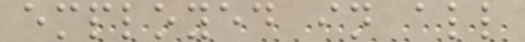employed in all
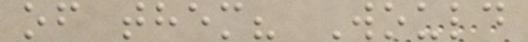of them? Would
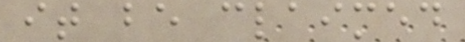it be claimed
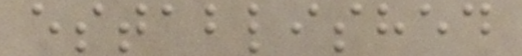established
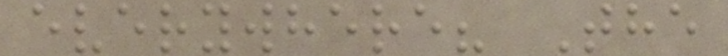everywhere? The
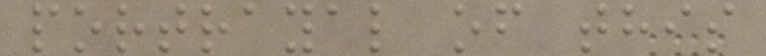portrayal of this
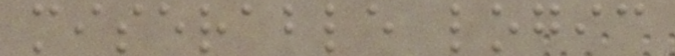miserable logic
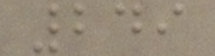249
